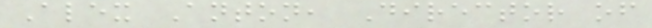Alex Anton, Director of
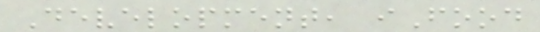Development, iFood
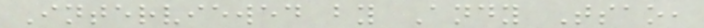Interviewed by Andy Tsao,
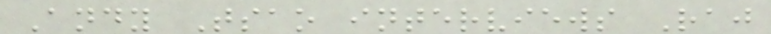Andy Tsao interviews Raj
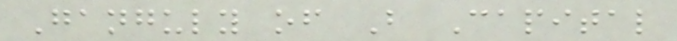Ganguly of B Capital
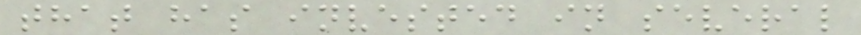that has invested in several
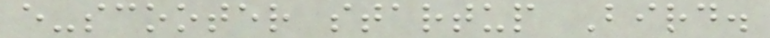e-scooter startup Bird.
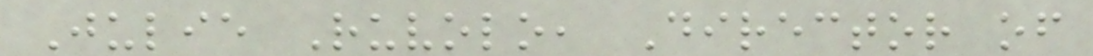Julie Ruvolo, Director of
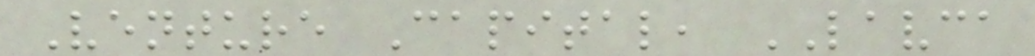Venture Capital, LAVCA
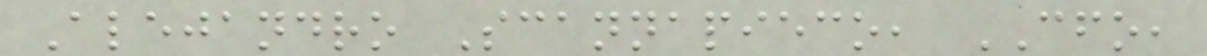Alejandro Scannapieco, CFO,
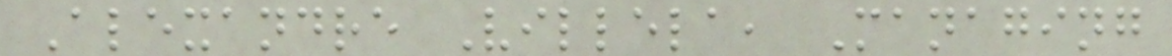Alexandre Villela, Managing
